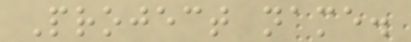Project name.
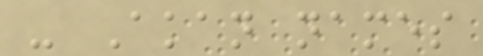- Akan names
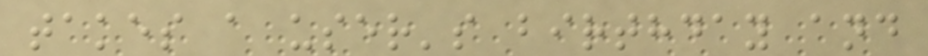takes a user's birthday and
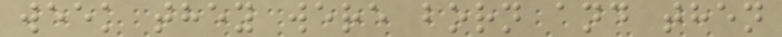week they were born and then
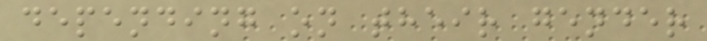depending on their gender
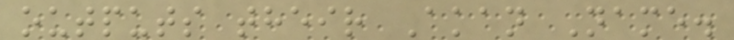outputs their Akan Name.
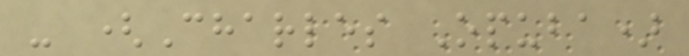- (Charles Opuba)
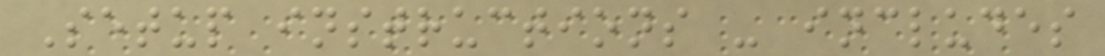Setup instructions - includes
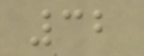32
